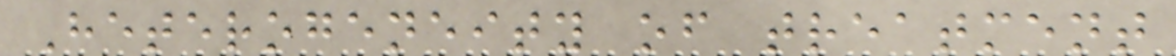Heterogeneity of treatment
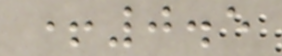+0.5
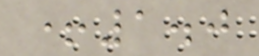+1.0
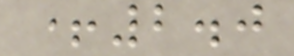+2.0
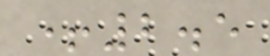+2.5
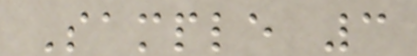Sample 3
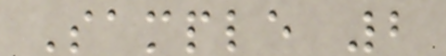Sample 2
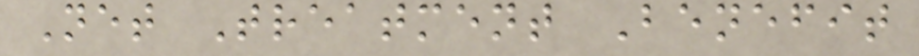Net Treatment Benefit
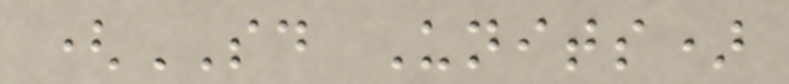(SD Units)
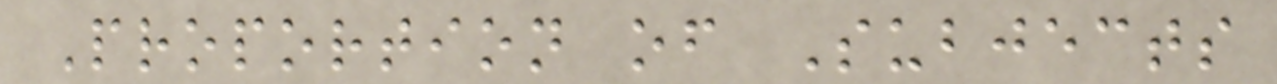Proportion of Subjects
